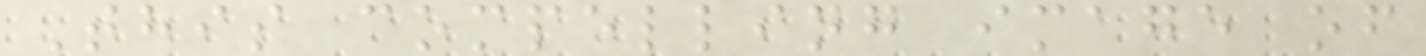This compelling image of
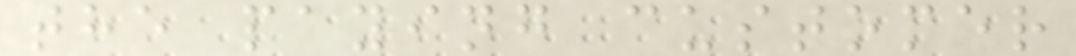the paying customer
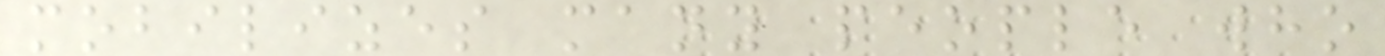mobilizes many people who
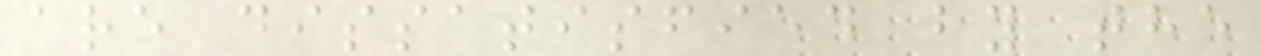are dissatisfied by the
